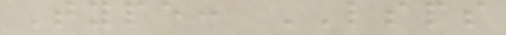Type: LSPS
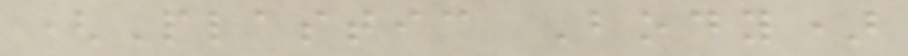(Plastic Body)
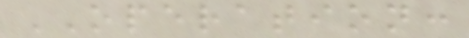OPERATION:
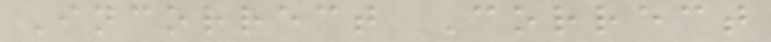Incorrect Correct
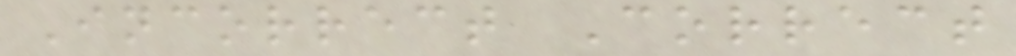Incorrect Correct
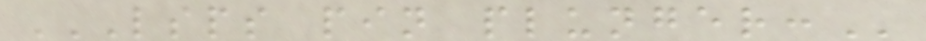LSPS PIN PLUNGER:
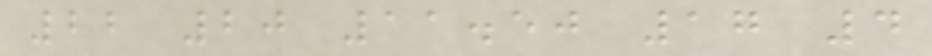22 20 11.50 17 4
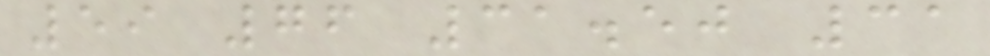59 76 31.50 31
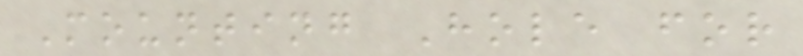Mounting Hole for
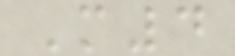M4
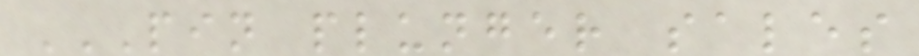PIN PLUNGER SALES
